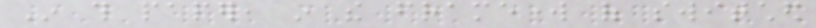In this paper, in the framework of switched
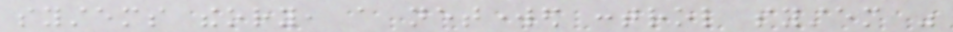systems theory, a networked control system was
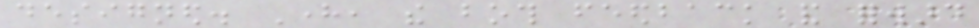designed. Here, the both feedback and forward
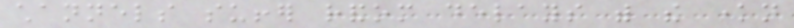channels suffer random delays with the known
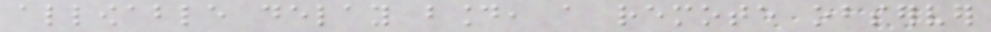allowable delay bound, a remote observer
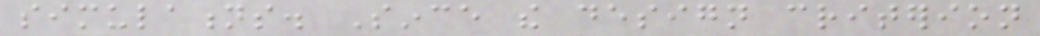simulations. Since the design criterion
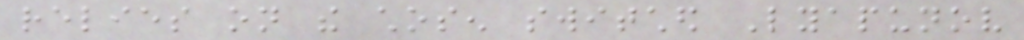relies on the chosen switched Lyapunov
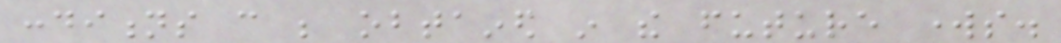conditions can be obtained in the future works.
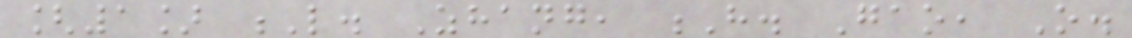[1] L. Zhang, H. Gao, O.
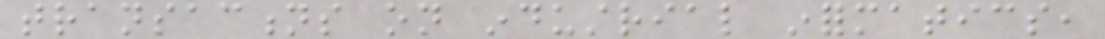transactions on industrial informatics,
